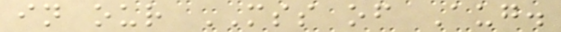in our MSS of Aug.
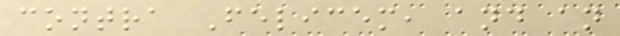contra Felicem, and an
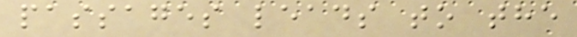passages leads to the
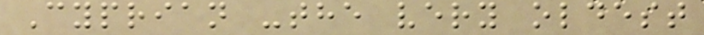Cyprian -the very oldest
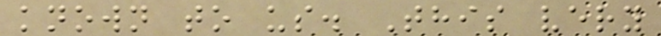known to us. This very
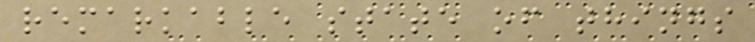remarkable state of things
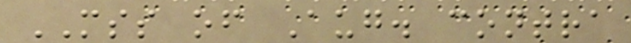MSS of Aug. contra
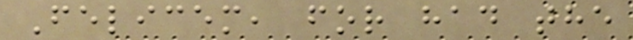Felicem, for had the
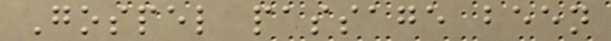Gospel passage been
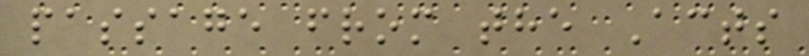passage from the Acts
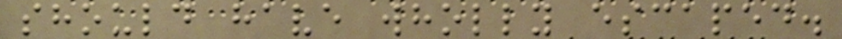should have wholly escaped.
